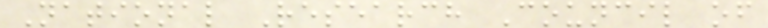National Research Council of
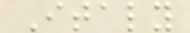Italy
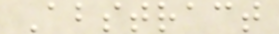Abstract
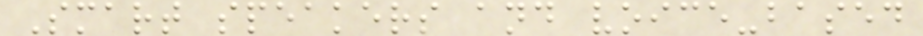Smart speakers and voice-based
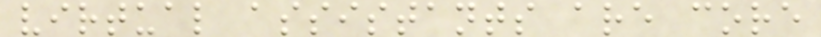virtual assistants are core
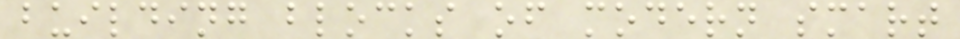building blocks of modern smart
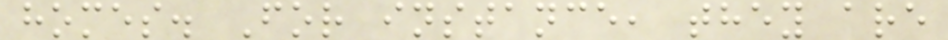homes. For instance, they are
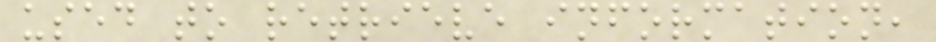used to retrieve information,
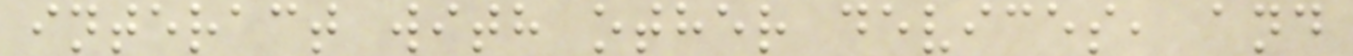interact with other devices, and
